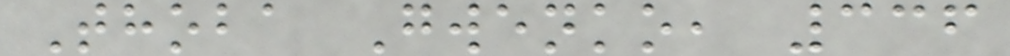Thoba Gwenko, 336
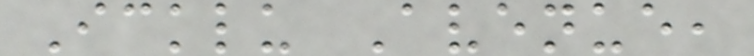Icklu Avenue,
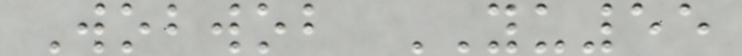Wobwob YU55
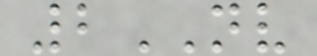2NV
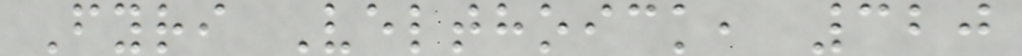Fyri Velthoick, 320
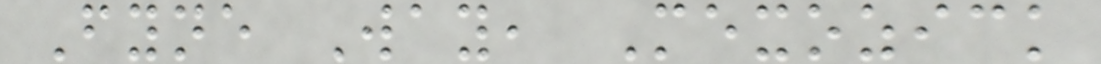Fyne Way, Mexozick
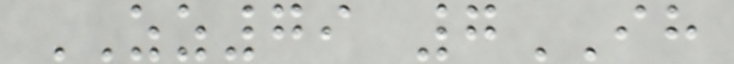ZZ79 7IH
